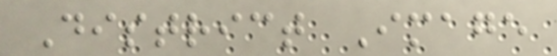District Image
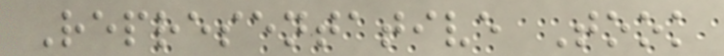Representative Took
